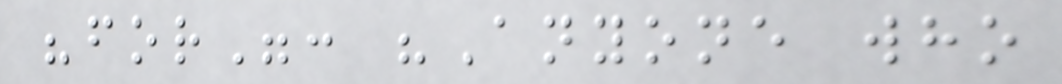"for": "Anyone who
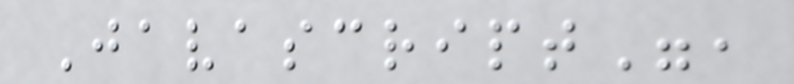Javascript",
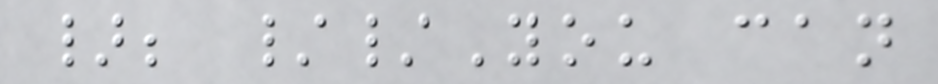}; //You can
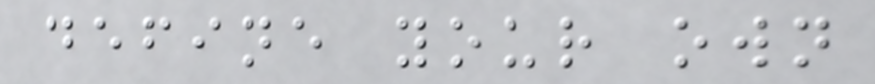define your own
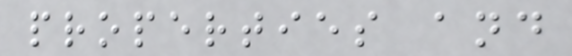properties and
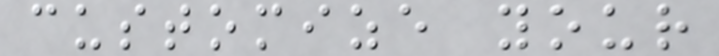customize your
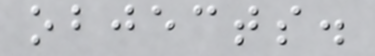objects.
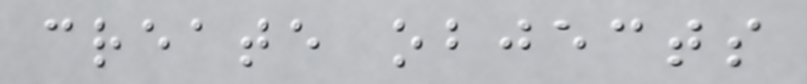create objects
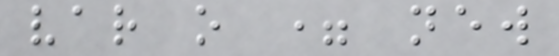var o = new
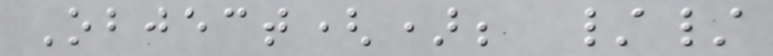Object(); //
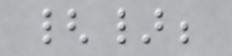{};
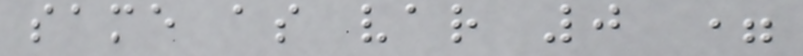same as var 0 =
